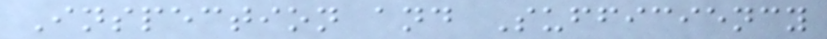Inspection and Sufficiency
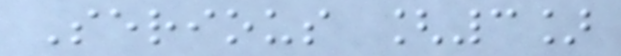Serious [3]
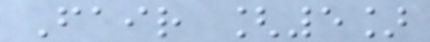Fair [5]
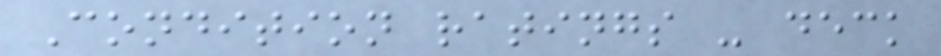Condition ratings - deck
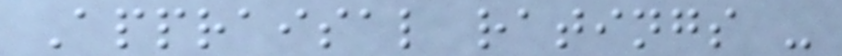Appraisal ratings -
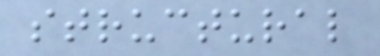structural
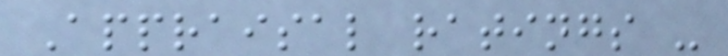Appraisal ratings -
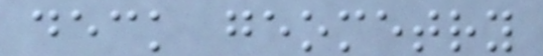deck geometry
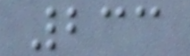233
